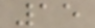15
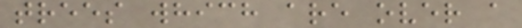trees which are over a
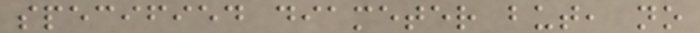specified diameter but, no
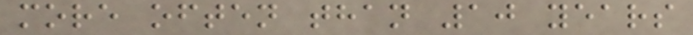more often than 10 years
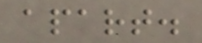apart.
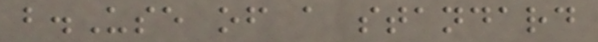b.Use of a standard
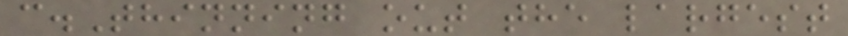c.Thinning out the largest
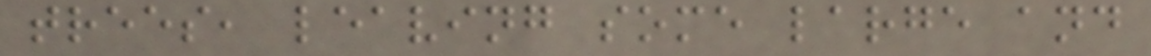trees, leaving some large and
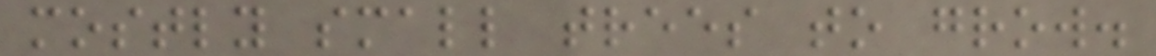mostly small trees to grow.
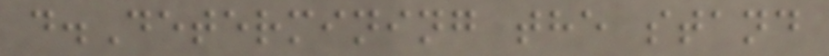d.Determining the stand
